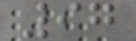97
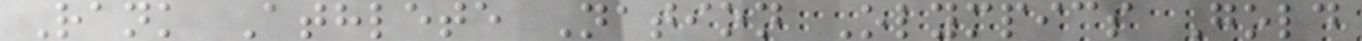Rank Athlete Nation Olympics Gold
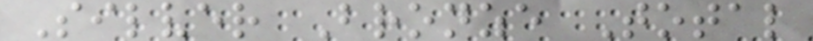Silver Bronze Total
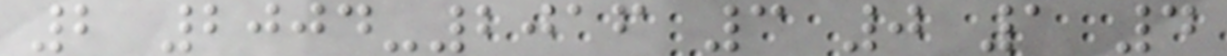2 2004-2016 3 0 1 4
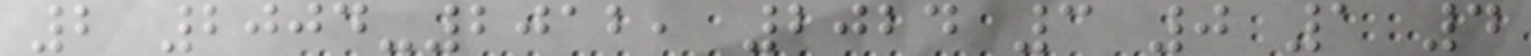2 2004-2012, 2024 3 0 1 4
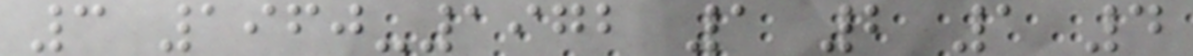3 1960-1972 1 2 1 4
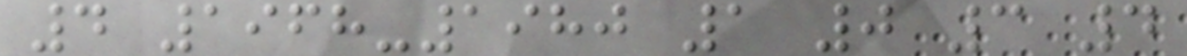4 1968-1980 1 0 3 4
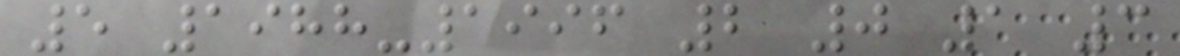5 1988-1996 2 0 1 3
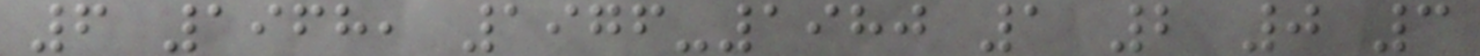6 1968, 1976-1980 1 2 0 3
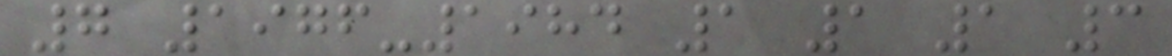7 1976-1984 1 1 1 3
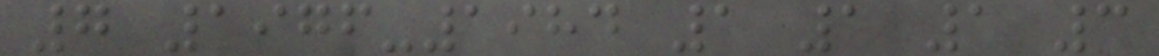7 1976-1984 1 1 1 3
